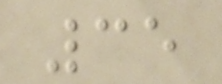35
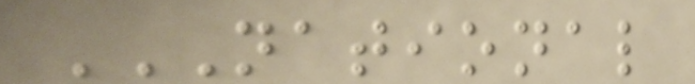NATIONAL
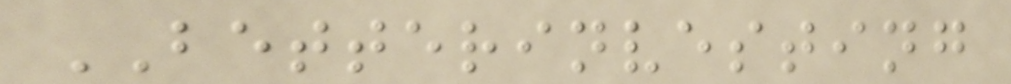BETTERINVESTING
